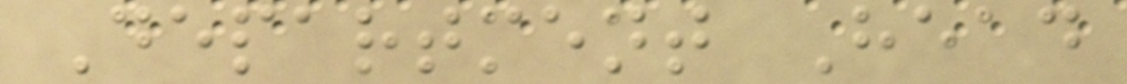Department Head
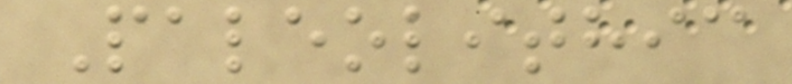Paleolithic
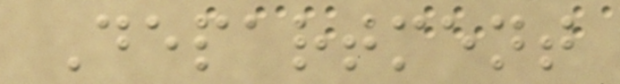Department
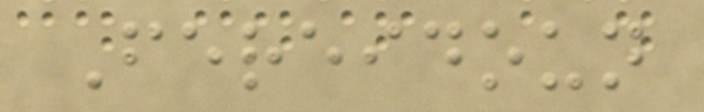Fereidoun
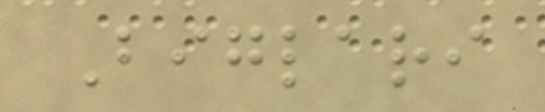Biglari
